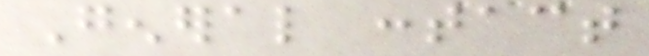General contact
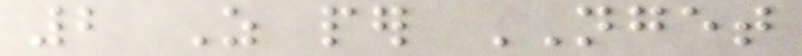2 As per NGET
